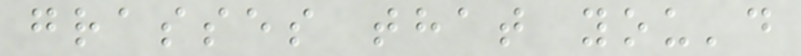grasses that you'd
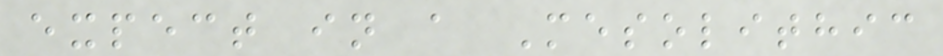expect in a Mesolithic
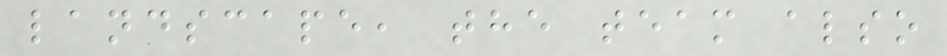landscape, the team also
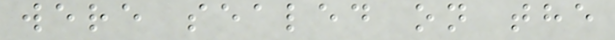were sealed on the
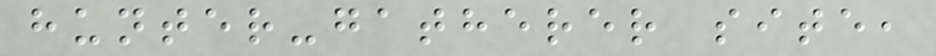hunter-gatherer site,
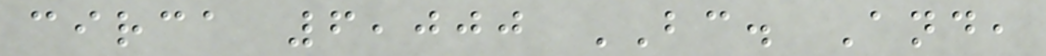circa 6,000 BC. And,
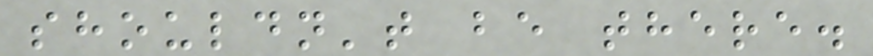shouldn't be there.
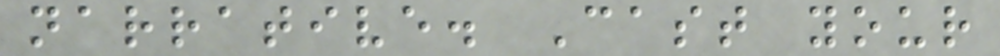narrative. Cast your
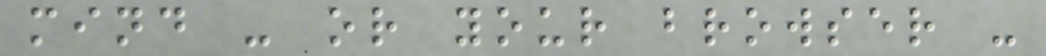mind - or your browser -
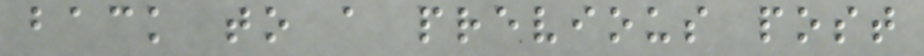back to a previous post
